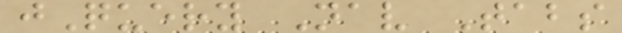jQuery Nav Tabs
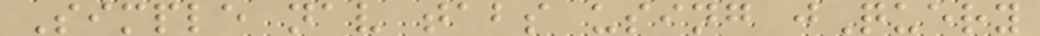Simple nav tabs using jQuery
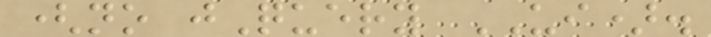(no jQuery UI).
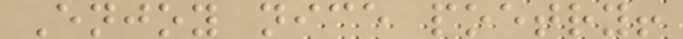Enjoy nice poetry!
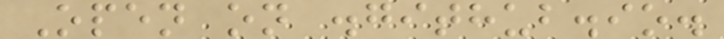Open on .github.io.
